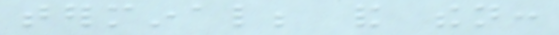terminal; and then:
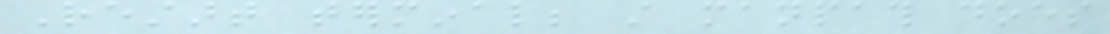Restart terminal; still manpath does
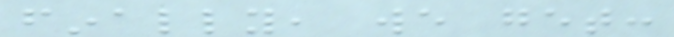finally, we get:
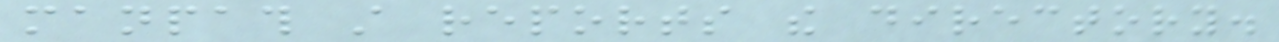manpath still reports the directory.
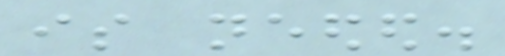is needed.
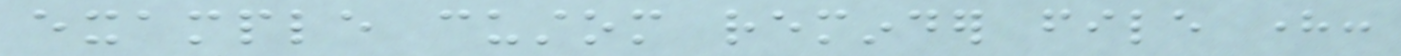example custom reminder file here:
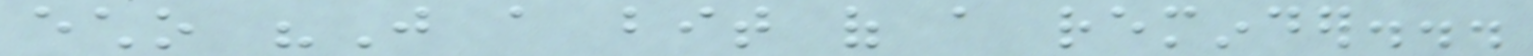echo "Just a bit of a reminder...
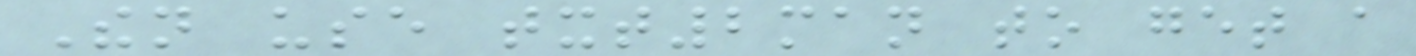Then use txt2man to get a
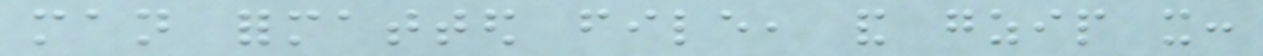man formatted file, and gzip it:
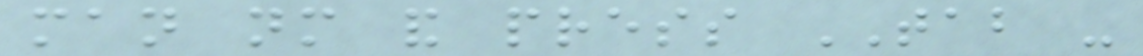man nm and press TAB -
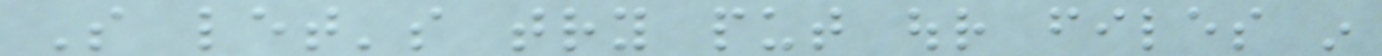So let's try put our files in
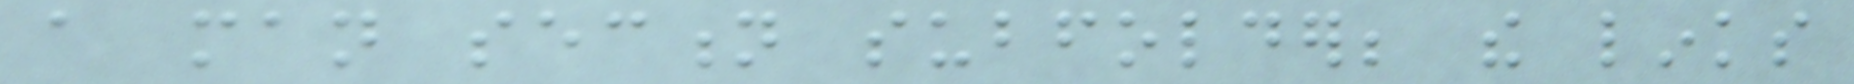a man section subfolder; the links
